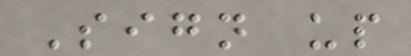Sign up
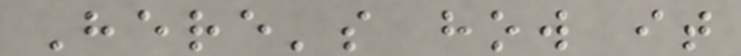Here's how it
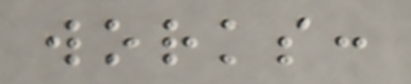works:
